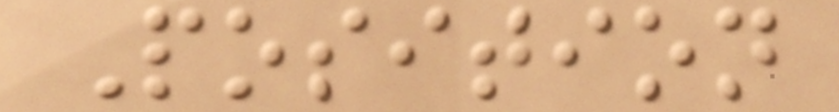Position
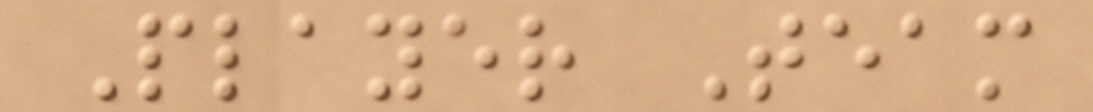Player Team
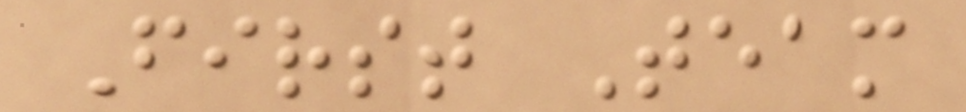First Team
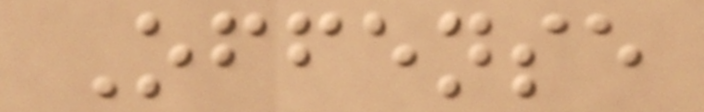Offense
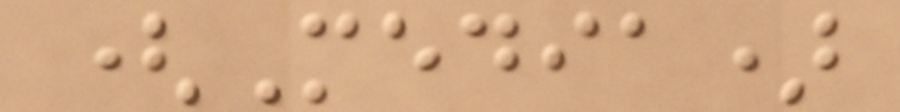(Media)
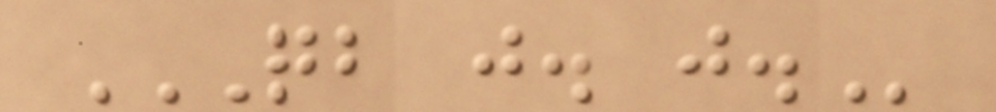QB J. J.
